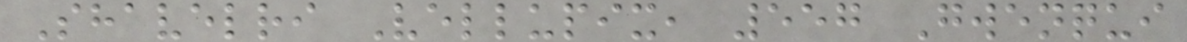Shavelri Vellupix, 557 Gwenqui
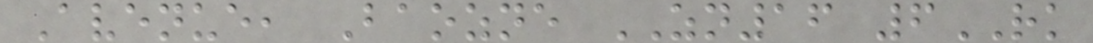Avenue, Baozne ZN16 6RK
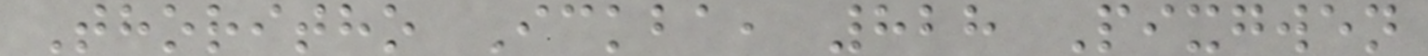Thoritho Ickba, 828 Pixgwen
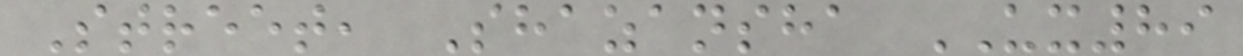Street, Shazansha UX89
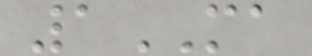1MA
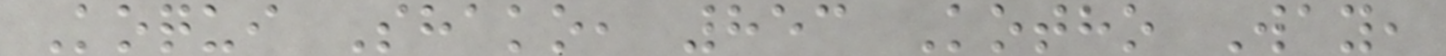Koqui Shako, 853 Kotho Way,
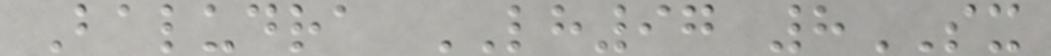Baludra LH97 8SX
